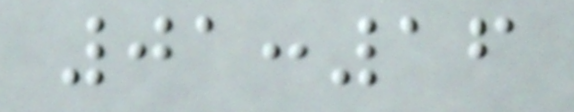01:16
